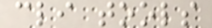cli tools
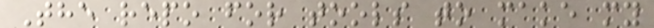The repo for tools to make my
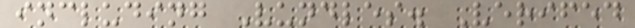including Vundles. Verifed
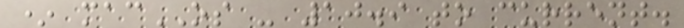* macOS - 10.9 to current.
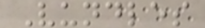Vundles
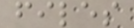files
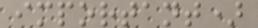important)
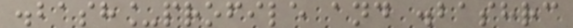.bash_profile and .bashrc
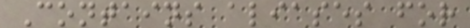Contains aliases for
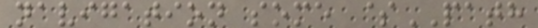navigation some $PATH
